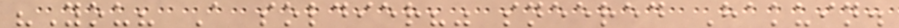"You? A soldier?" sneered Hakuin.
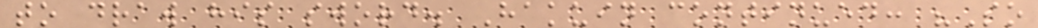to draw his sword. Hakuin continued: "So
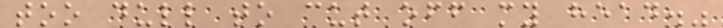too dull to cut off my head."
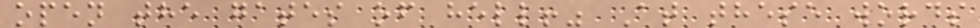open the gates of hell!" At these words
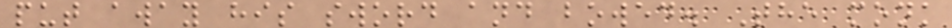put away his sword and bowed. The monk
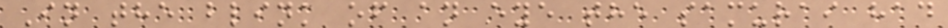In the blink of an eye the samurai had
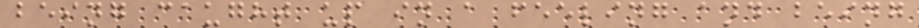being caught up in a feeling and being
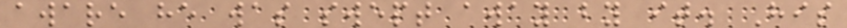aware he was swept away by it. His
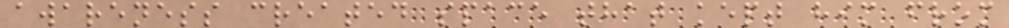awareness created space that kept him from
